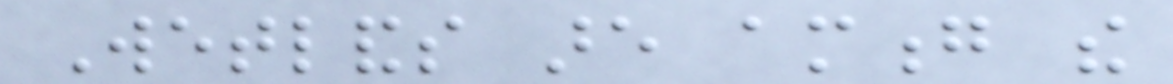Wetlands are among the
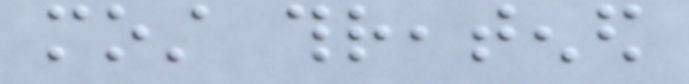most threatened
